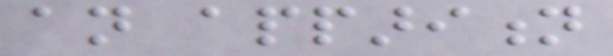an apparition
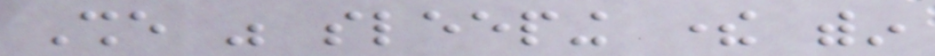She was sleeping there within
